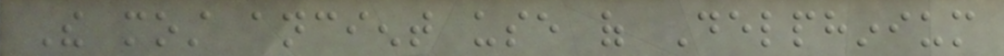The most ancient use of Delphinium
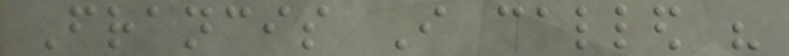Francis I called his
